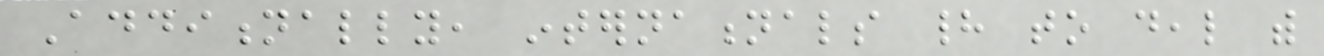Additionally, internationals had to deal with
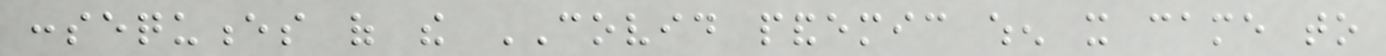consequences of the COVID pandemic when it came to
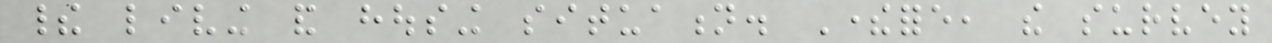their living and housing situation. Therefore, the survey
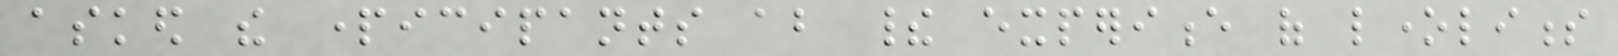asked the participants about their experience of loneliness
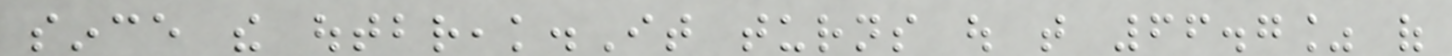since the outbreak.It turns out that 66.7% of
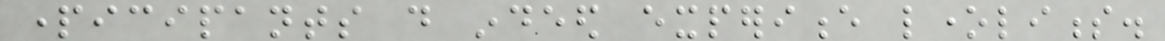participants do indeed experience loneliness.
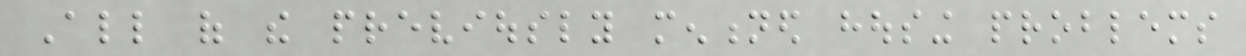All of the previously mentioned housing problems
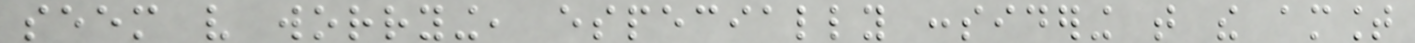seem very worrying, especially considering that the amount
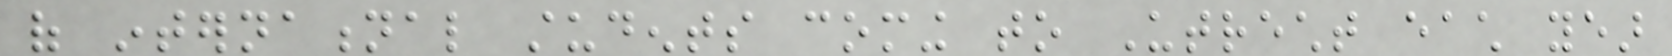of international students coming to Utrecht each year
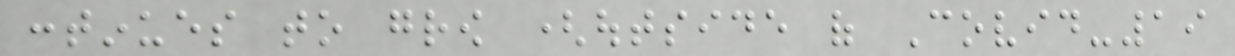continues to grow (outside of Covid-19
